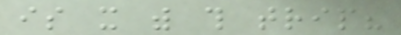is it with this trip?
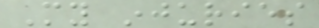My injuries
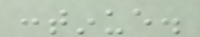continue.
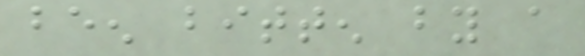been bitten by a
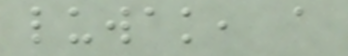luwak, a
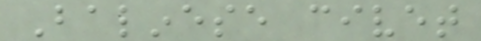Balinese civet
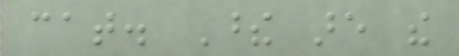cat. These are the
